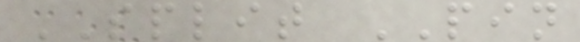SPLIT PIN
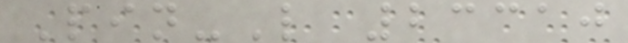Pin-L 23310
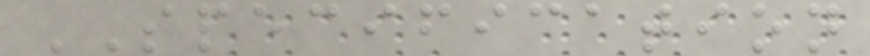SPECIFICATION
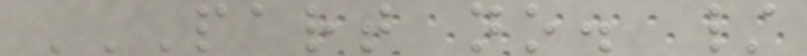PART NO. /
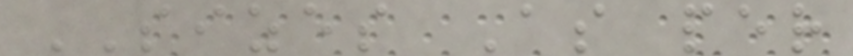SIZES As per
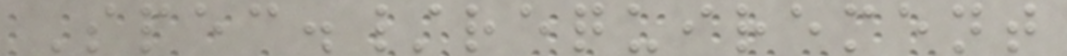Spec./requirement
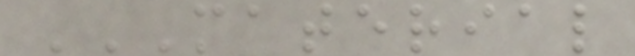MATERIAL
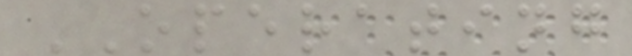OPERATING
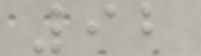92
